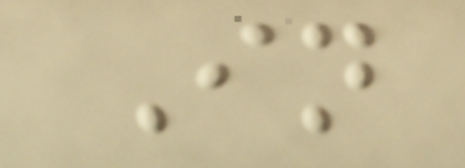In
